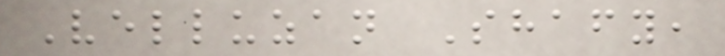Velluzan Shafy,
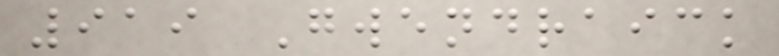919 Gwendraick
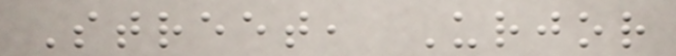Street, Urjor
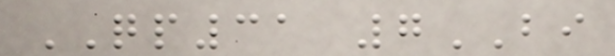QP31 7BI
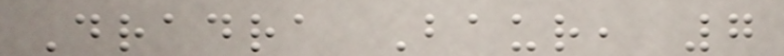Dradra Baur, 7
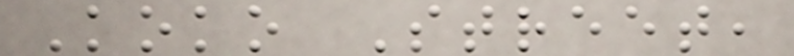Koko Street,
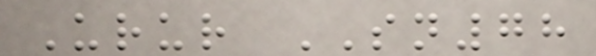Urur SN78
